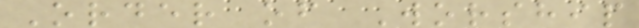Order of Worship
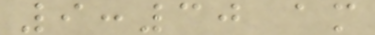9:30 am
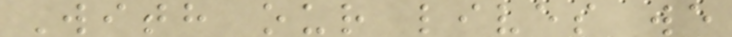With our lives we
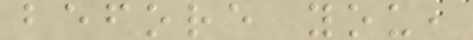before you,
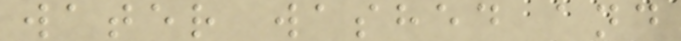water washed and
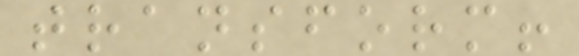transform!
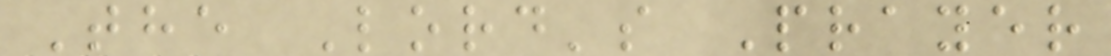The Lord's Prayer
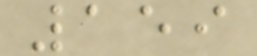159
